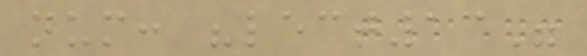num: "lect13"
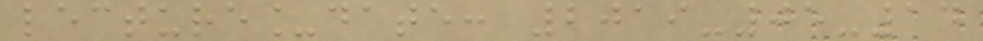lecture_date: 2019-05-14
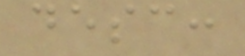desc:
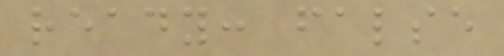ready: false
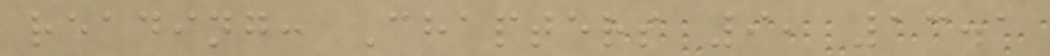reading: Chapters 9, 13.1
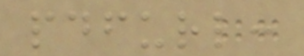pdfurl:
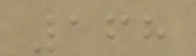168
